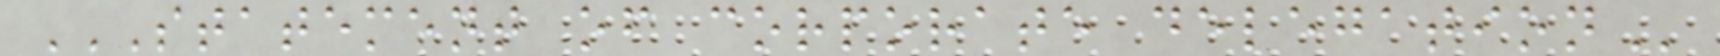STATEMENT OF CORPORATE DELEGATION
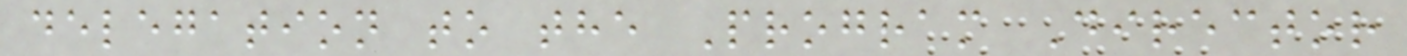delegation to the Program Director
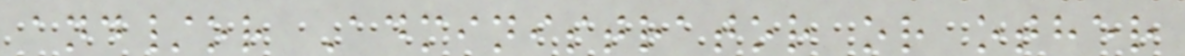and/or Administrator or other
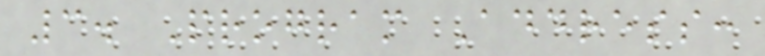3. Program Address:
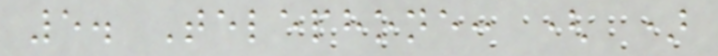5. Telephone: ( )
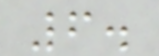6.
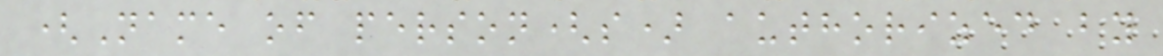(Name of person(s) authorized by
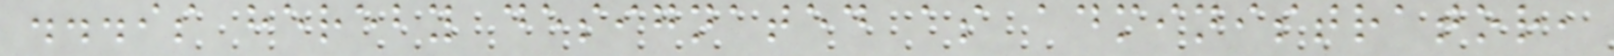...is hereby designated as administrator,
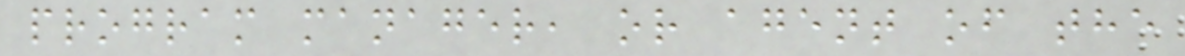program manager, or agent of the
